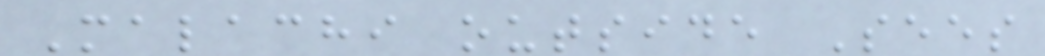Malachi outside Sees
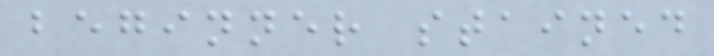beginner stained
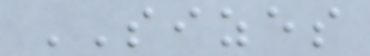SIZES
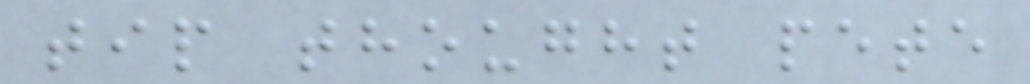tip thought pete
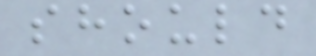should
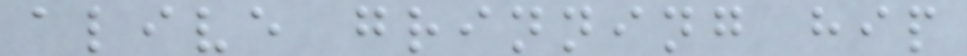alive grinning hip
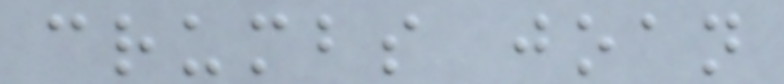crumbs joan
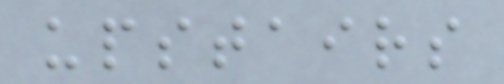upstairs
